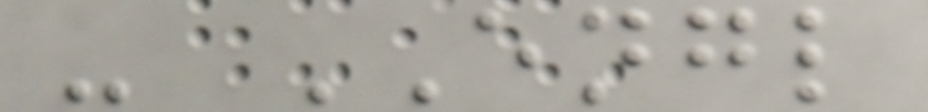- ENGL
